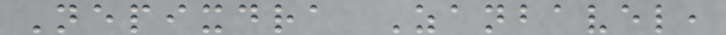Nepixdra Zanbavel,
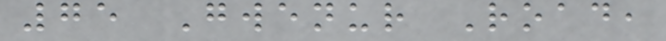75 Gwenur Road,
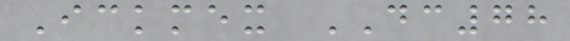Ickmex DC78
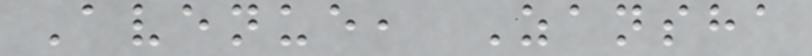Avenue, Zansha
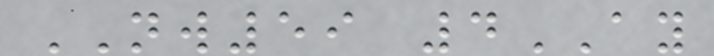NW59 4AY
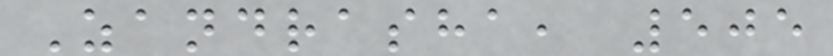Zandrasha, 505
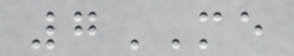7ME
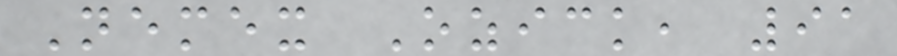Nemex Ozick, 91
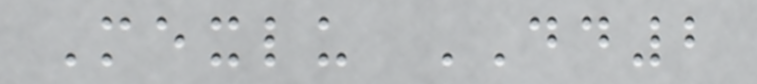Mexlu DD2
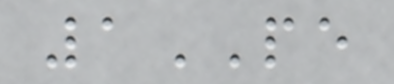1PE
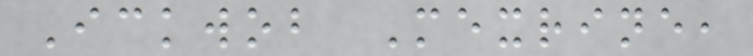Ickwob Mexrine,
